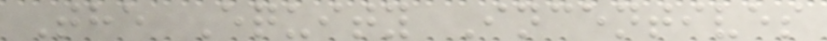The Equity Incentives
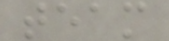team
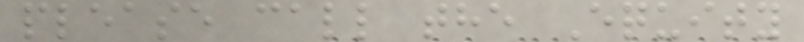please call the Equity
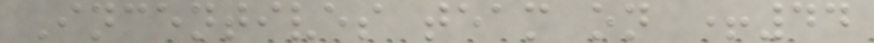Incentives team on +44
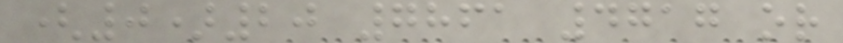(0)20 7861 4717 or
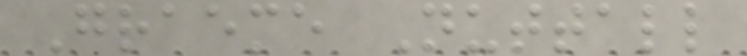Graeme Nuttall
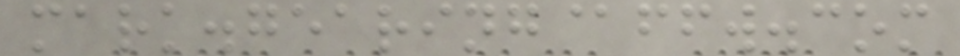mark.gearing@ffw.com
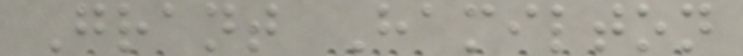Grant Hamilton
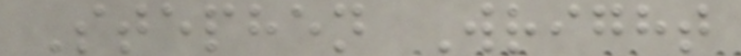Stephen Wright
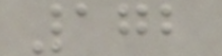172
